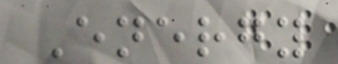Energy
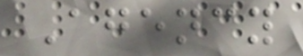Agency
